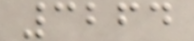3264
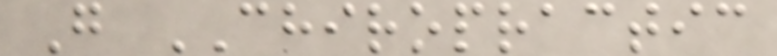G CHIROPRACTIC
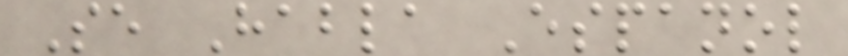Se Habla Espanol
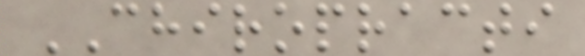CHIROPRACTI
